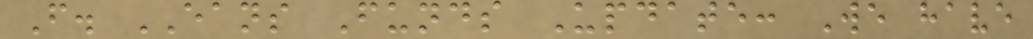F. EANS Funds Update: We have
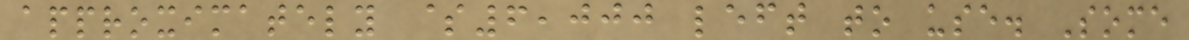approximately $6,000 left to use. Some
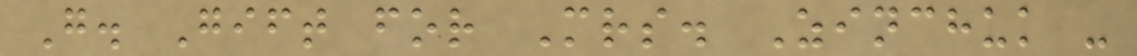G. Gift for Mrs. Zinchuk -
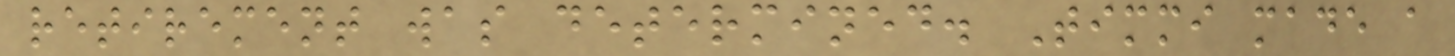retirement was determined. Timmi made a
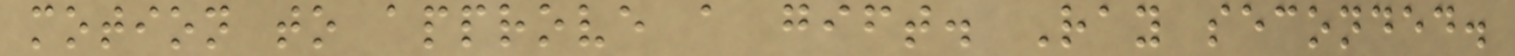motion to approve a gift. Ray seconded.
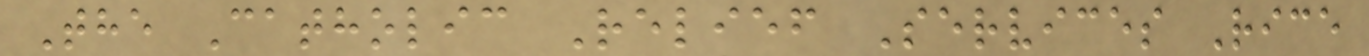The Catholic Relief Services Rice
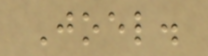Joel.
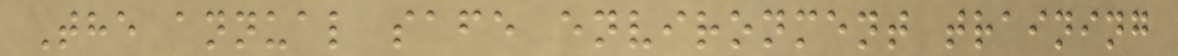The annual safe environment training
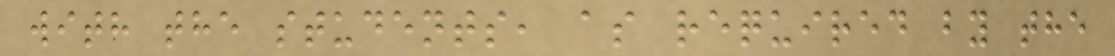with the students, as required by the
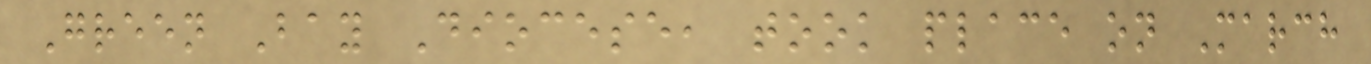Green Bay Diocese, took place on March
